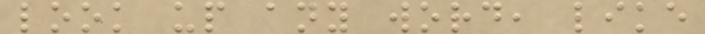look up any word, like
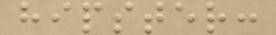hipster:
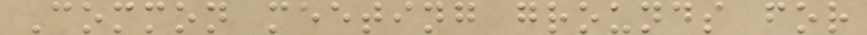Common meeting grounds for
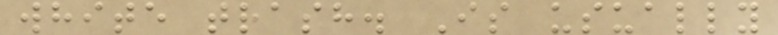white trash. Is usually
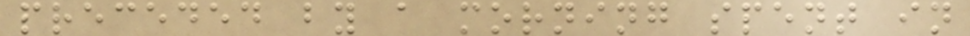preceded by a morning spent in
